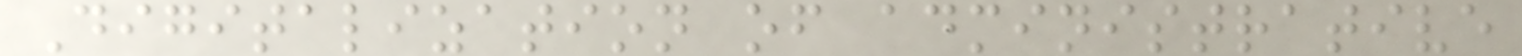Digitalization of administrative
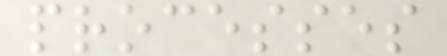processes
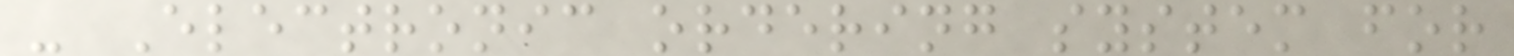- Electronic ordering system for
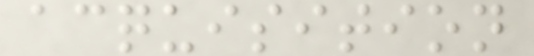acquisition
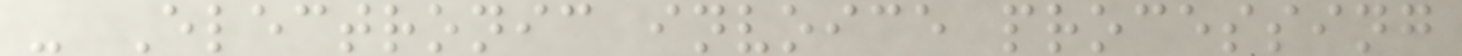- Electronic invoice processing
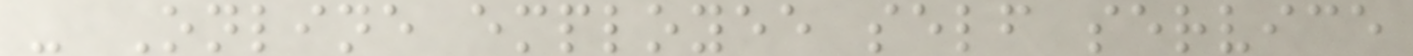- Online employee self service
